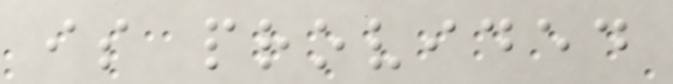is provided
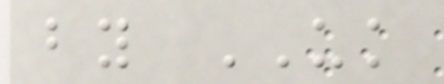by UK
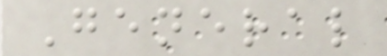General
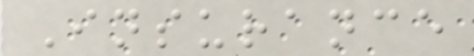Insurance
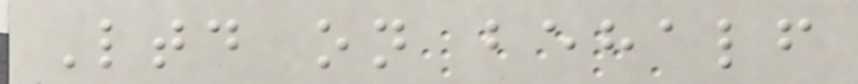Ltd on behalf
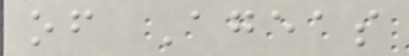of Ageas
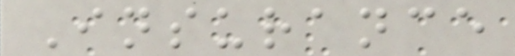Insurance
